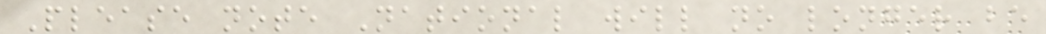Please note National will no longer be
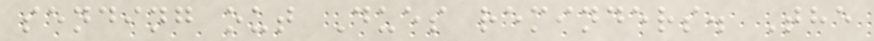sending out Dues reminders. The
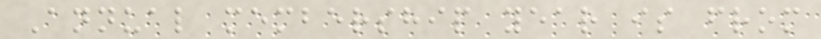Annual membership year is from
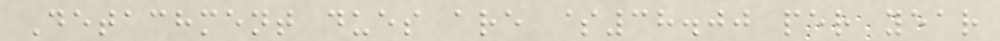Detachment dues are $38.00 per year
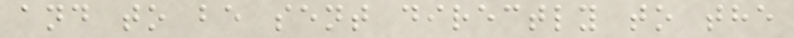and to be sent directly to the
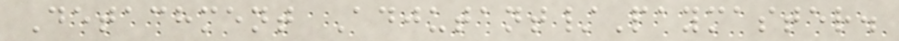Detachment Adjutant/Paymaster.
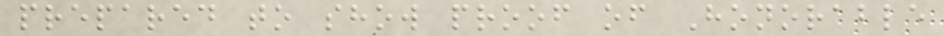prepared to show proof of Honorable
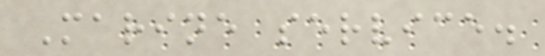Marine service.
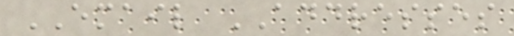EMAIL ADDRESSES
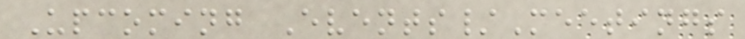Upcoming Events/Meetings
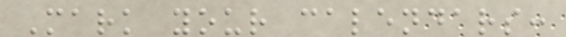Mark your calendars:
